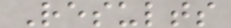Results
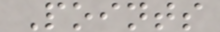Points
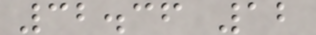32.36 12
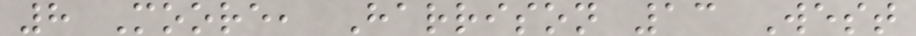8 Moore, Harrison 13 West
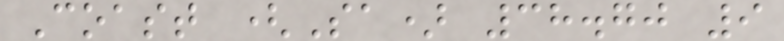Coast (Sa) 38.70 9
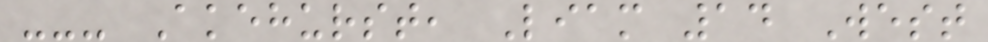--- Akehurst, Liam 14 West
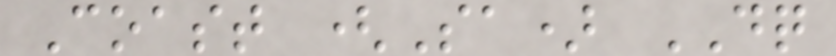Coast (Sa) DQ
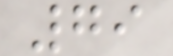79
